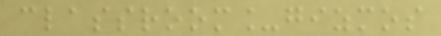classroom_gizmos
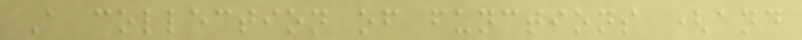A collection of functions (and
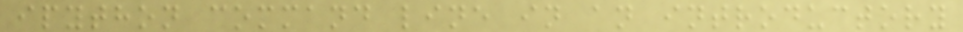ipython command line in an introductory
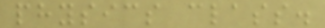physics class.
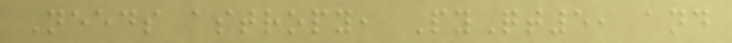Needs astropy, PyQt5, and
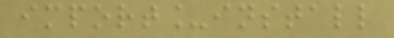import_install
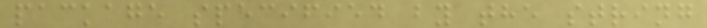package specified by the string
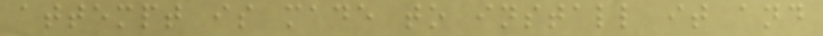attempt is made to install it and
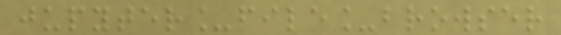jupyter_file_browser
